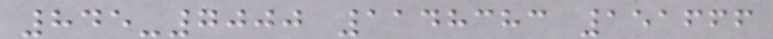845-7000 1148383 151666
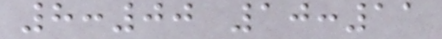8:00 10:11
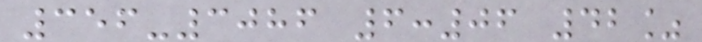356-3086 6:06 42%
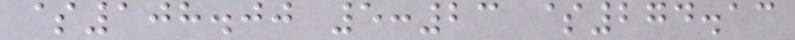$108.00 5:23 $274.13
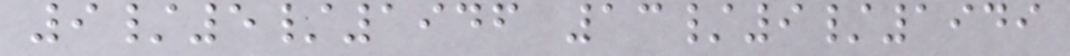9/5/1946 13/9/1949
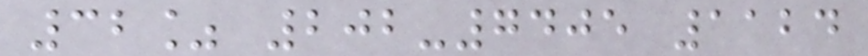32% 202-7405 1124
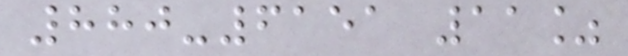880-6151 11%
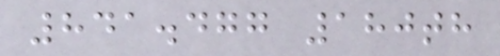841.477 180th
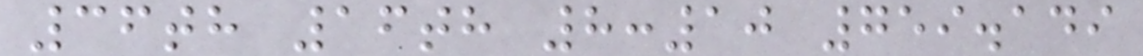36th 16th 8:10 759.149
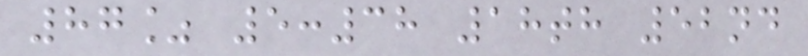87% 5:38 18th 52nd
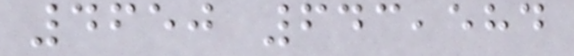4650 643,584
